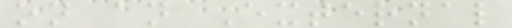on an External
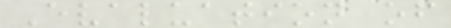Evaluation of
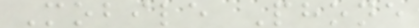Mobile Phone
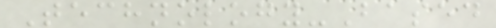Technology-Based
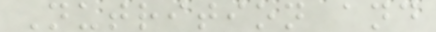Nutrition and
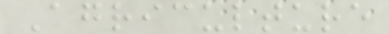Agriculture
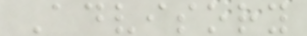Advisory
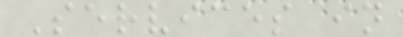Services in
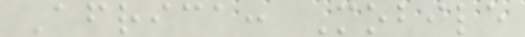Africa: Mobile
